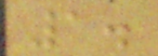1.
